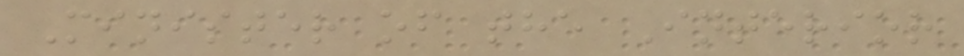Minister of the Interior
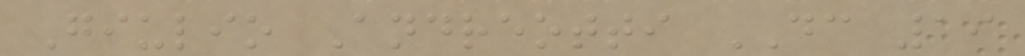Giulio Andreotti DC 19
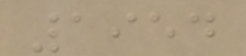1954
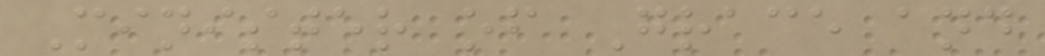Minister of Grace and
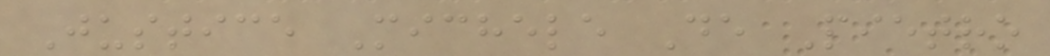Justice Michele De Pietro
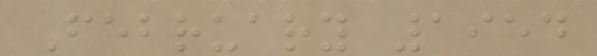February 1954
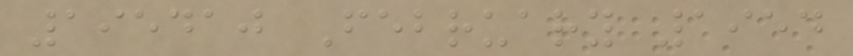195410 February 1954
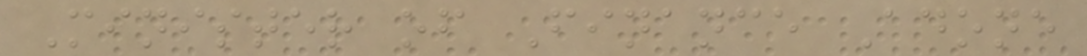Minister of Finance Adone
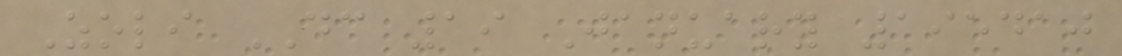Zoli DC 19 January 195410
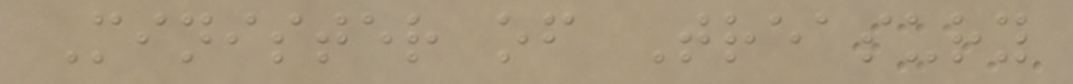Minister of Treasury
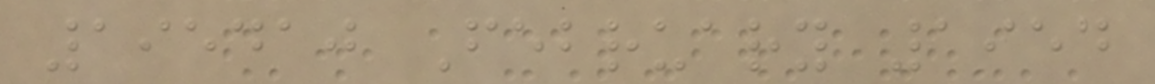195410 February 1954
